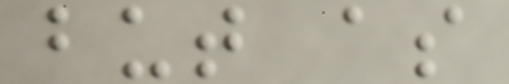but as
